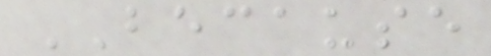BECAUSE
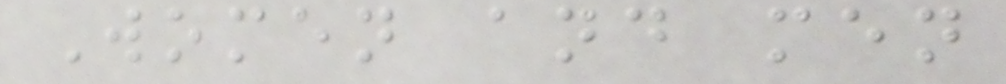Women and men
